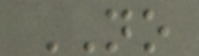NO
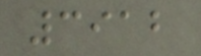3912
